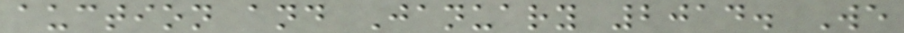auction and January 2014. We
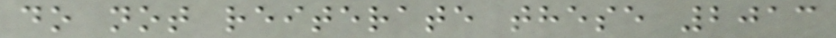do not reiterate these 2013
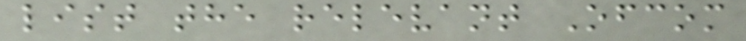list the relevant Ofcom
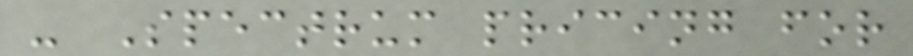- Spectrum pricing for
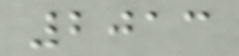2013
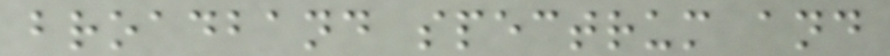broadband spectrum and
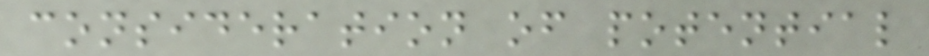consideration of potential
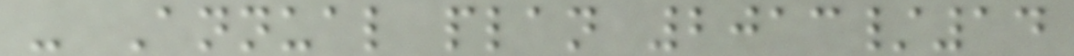- Annual plan 2013/14
